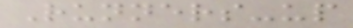Runners-up
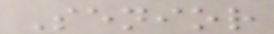Senior
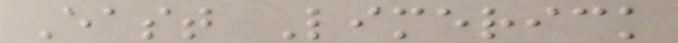East Limerick
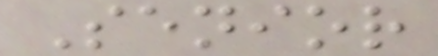Senior
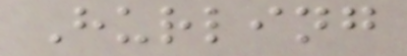Hurling
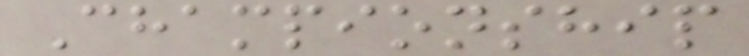Championship
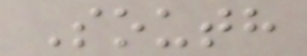South
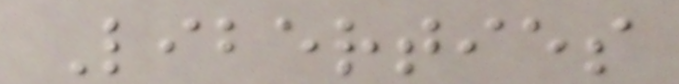Liberties
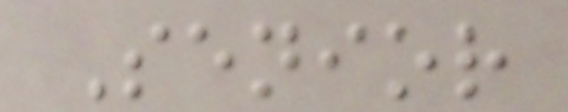Senior
